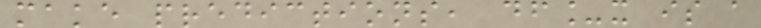make predictions, df_x is a
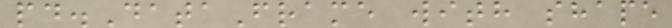pd.DataFrame with shape
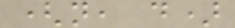(n, d)
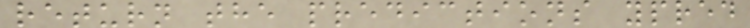return the predictions ypred
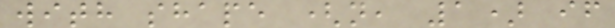with shape (n, 1) if
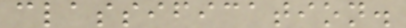classification.
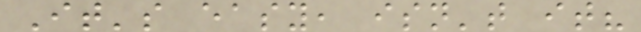It's easy, isn't it?
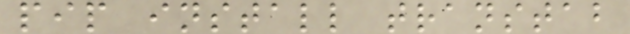pip install transtab
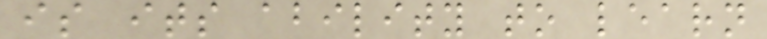is its ability to learn
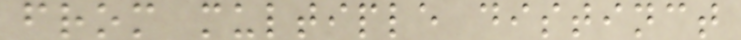from multiple distinct
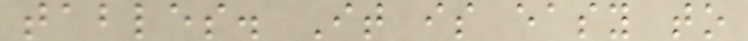tables. It is easy to
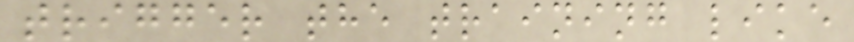trigger the training like
